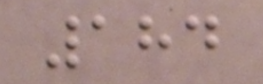184
